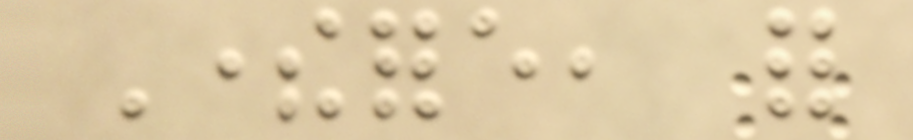Therefore, for
